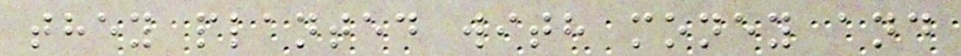they planted with money and
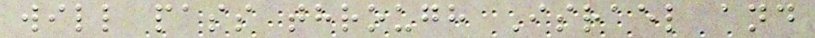will pass through Israel and
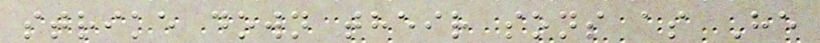strike down their sons as He
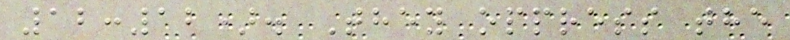12:12). They oppress the
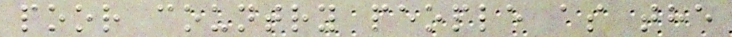poor country people as the
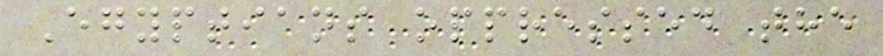Egyptians oppressed the
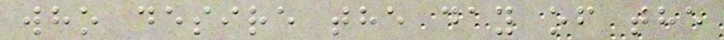who desire the day of the
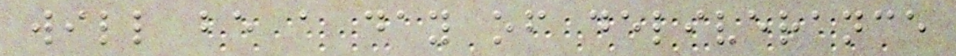will be a day of deliverance
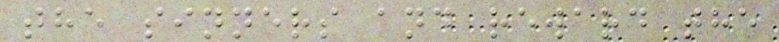the sinners and reward the
